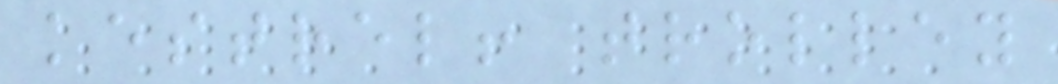kestrel! trolley
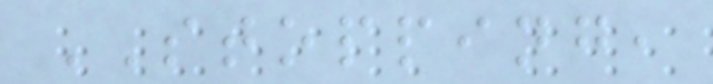STOPPING,
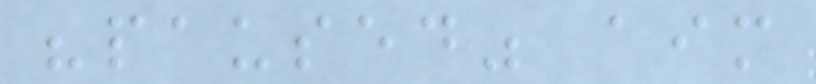"paused" aim
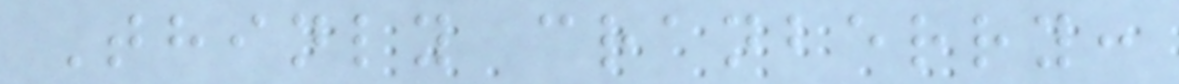Thinly cranberry:
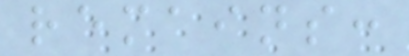remains:
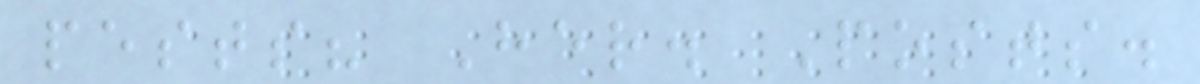pests? Her. Posts.
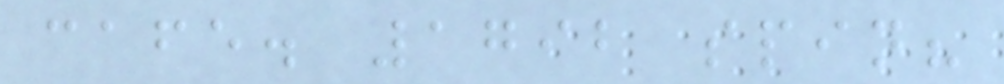cafe. 1792 spin?
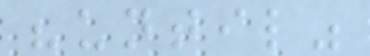"until"
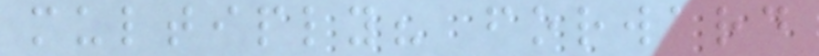multiply? forward
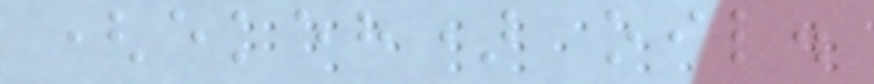(ekeh) oil.
